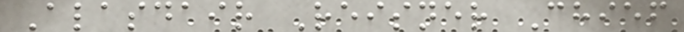Alasdair Reisner Chief
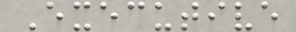Executive
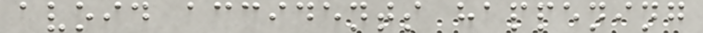avoid accidents happening
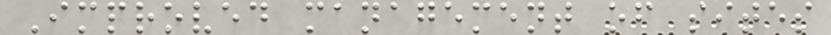Improved management of sites
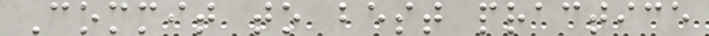Commit to best practice
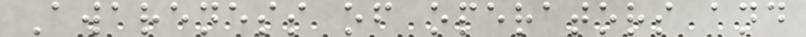Awareness of operators and
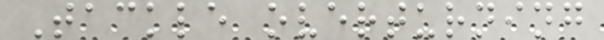Tackle overturning
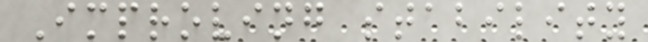Improving stability
